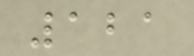121
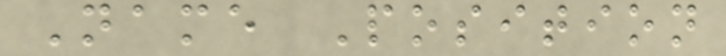Name Position
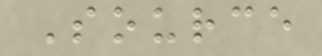Source
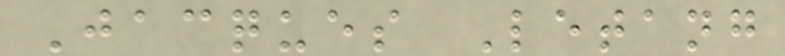Jacques Letang
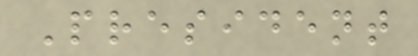President
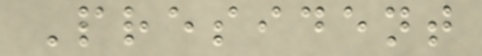President
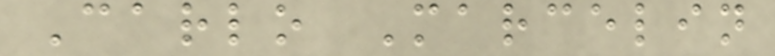Carlo Marcelin
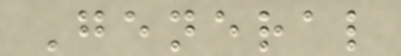General
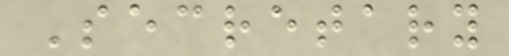Secretary
